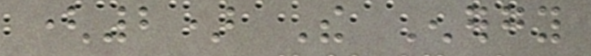(2) The Energy
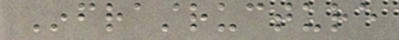Infrastructure
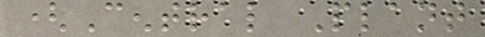(Central Plant
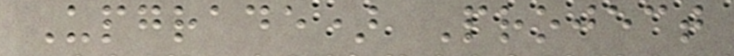Upgrade) Project
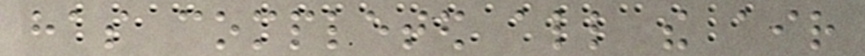has completed all the air
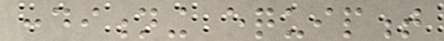conditioning equipment
